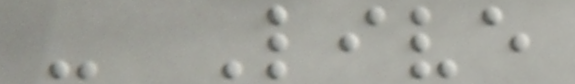- Live
